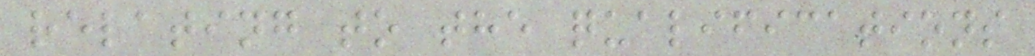relating to the qualifications
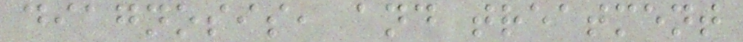diagnosis, and treatment
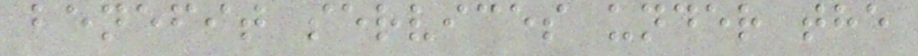benefit services under the
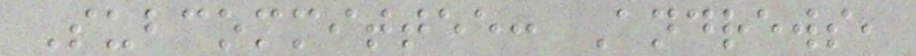Subcommittee: Andrews,
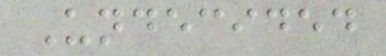Undecided
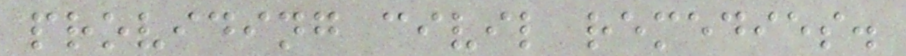providing civil remedies.
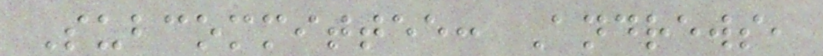Subcommittee: Andrews,
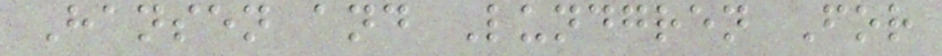Hansen and Lundgren For
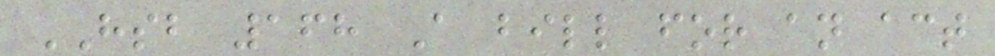HSB 168 A bill for an act
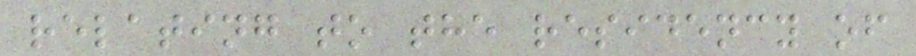relating to the residency of
